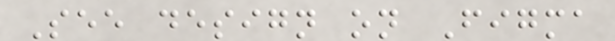See design on Figma
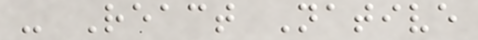- React Native
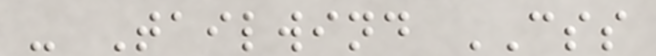- Tailwind CSS
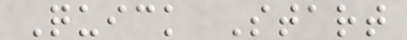Quick Start
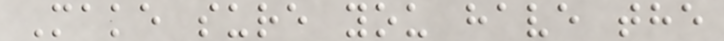Make sure you have the
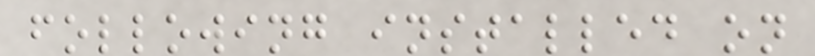following installed on
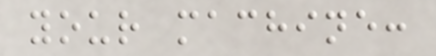your machine:
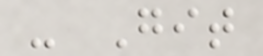- Git
